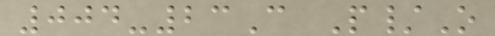004-23C P/O
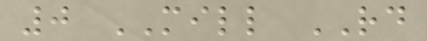0 MILL RD
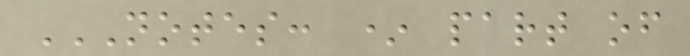NOTES: * PART OF
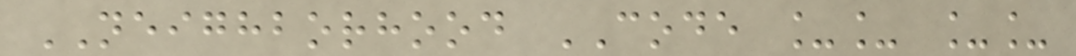NEIGHBORHOOD CODE __ __
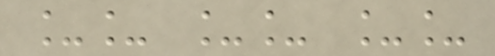__ __ __
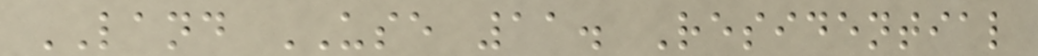LAND USE 11. Residential
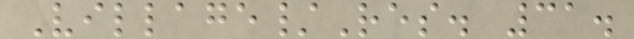Village/Res. 31.
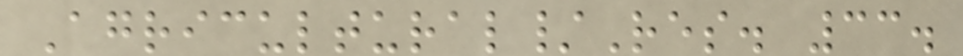Agricultural/Res. 33.
